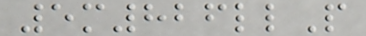5m826llP
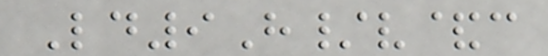Ld9H/v&c
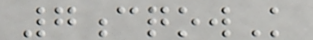7cqowK
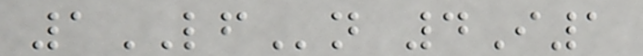1LFn 4I1
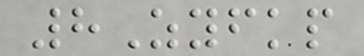8Zyfkp
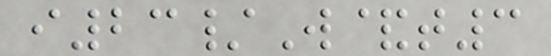i23/W&t3
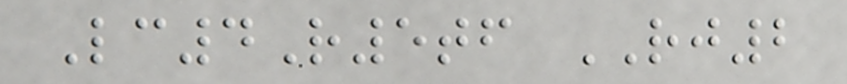Lc4R5tf RJ2
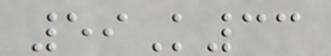59K33
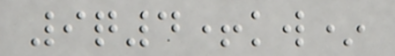9q4+kw*
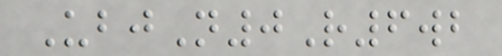UbjN0R6wb
